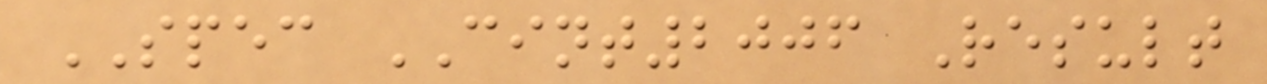SPEC CINT2006 Result
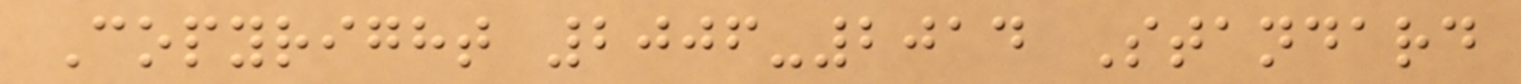Copyright 2006-2014 Standard
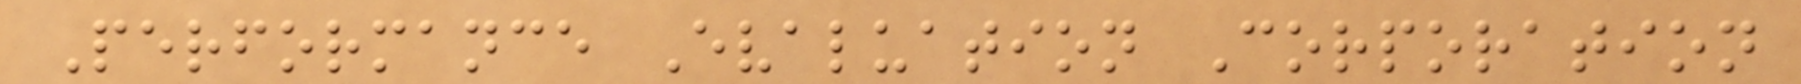Performance Evaluation Corporation
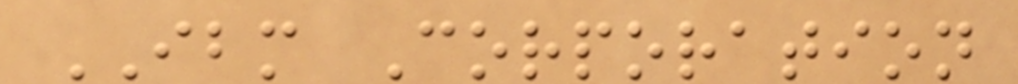IBM Corporation
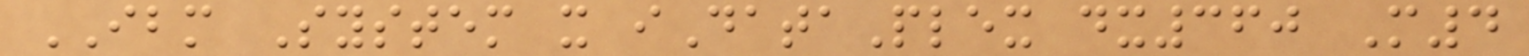IBM System x iDataPlex dx360 M4
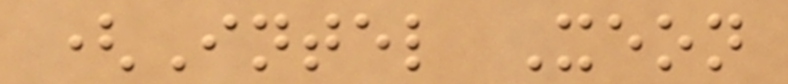(Intel Xeon
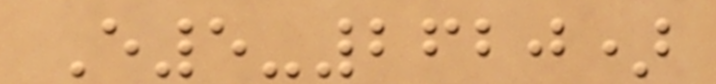E5-2620)
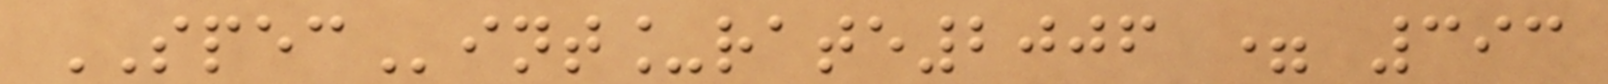SPECint_rate2006 = 393
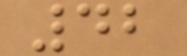42
